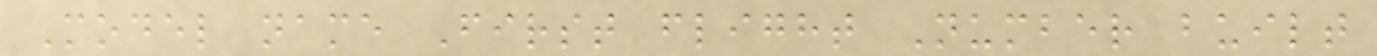Model name First flight Number built
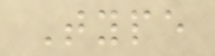Type
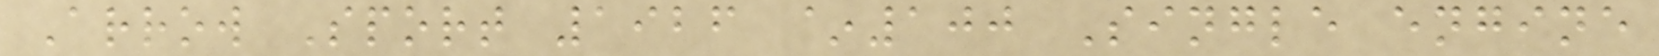Arrow Sport 1926 ~100 Single engine
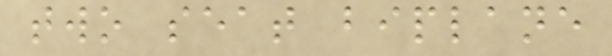two seat biplane
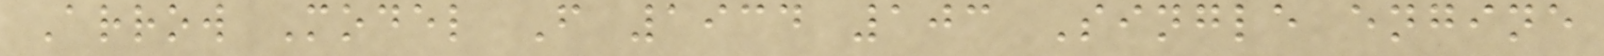Arrow Model F 1934 103 Single engine
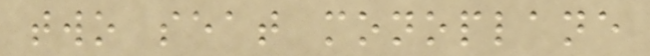two seat monoplane
